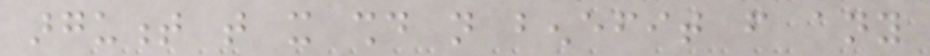argument that it should not benefit from any
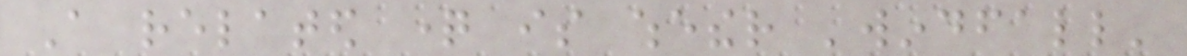A related question is whether 'windfall'
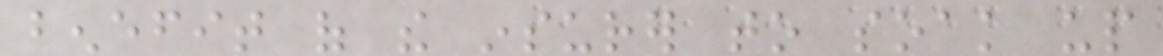benefit of the insurer to soak up
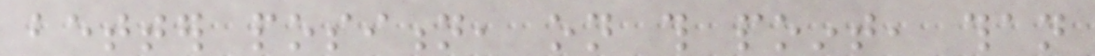better position, on this point, than
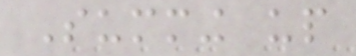Summing up
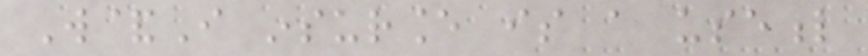W&I insurance is a useful
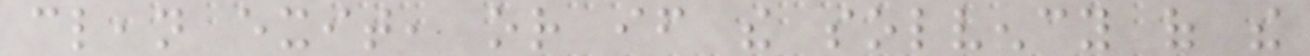clean exit, or if the solvency of the
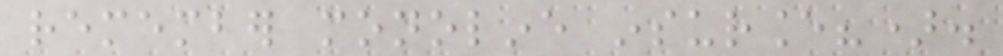remember monoline insurance?).
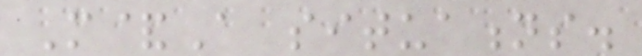M&A situations.
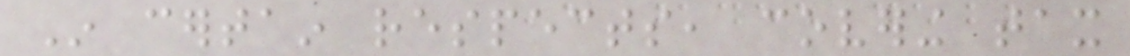In certain respects, covering tax
